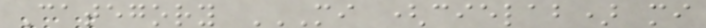Category MI (CIELAB) MI
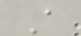A
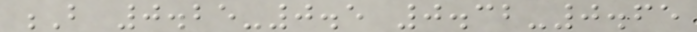B 0.25-0.5 0.32-0.65
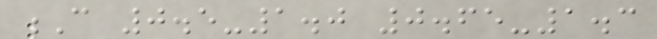C 0.5-1.0 0.65-1.3
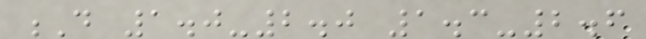D 1.0-2.0 1.3-2.6
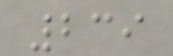239
